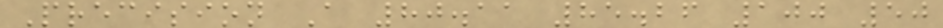Precision A 80.11 85.26 100 50
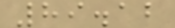89.12
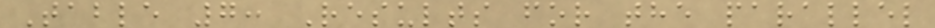Table 7: Results for the parallel
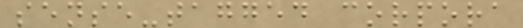sense-tagged corpora
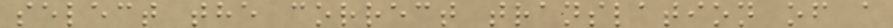select the correct translation of a
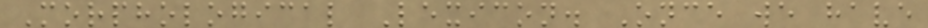Morphological Lexicon. Once we have
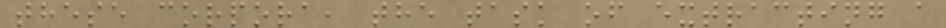these corpora, the task of extracting a
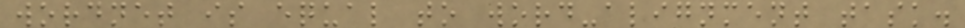wordnet is equal to word-alignment task.
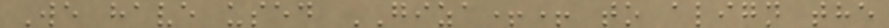We have used GIZA++ to align the
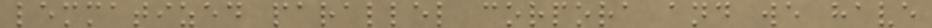lemmatized parallel corpora and we have
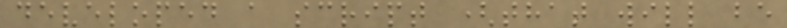developed a script (that will be
